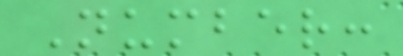Number:
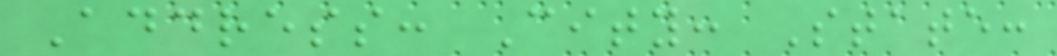Address: City: State:
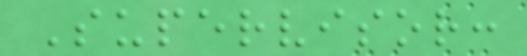Supervisor:
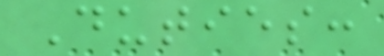Duties:
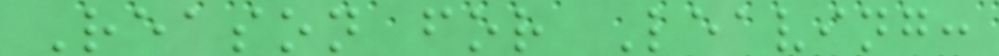Reason for Leaving:
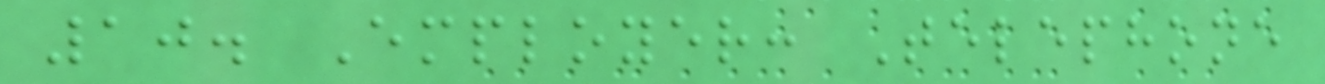10. Employer: Telephone
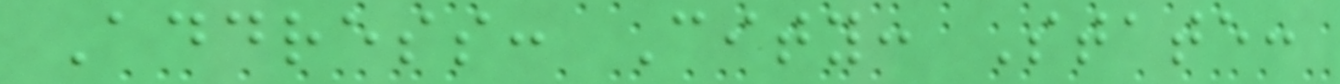Address: City: State:
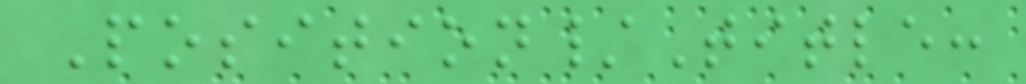Position/Title:
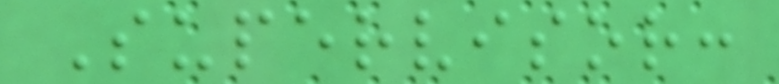Supervisor:
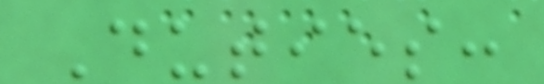Duties:
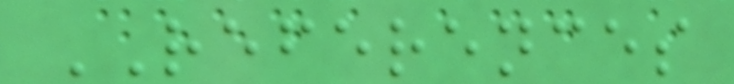REFERENCES
